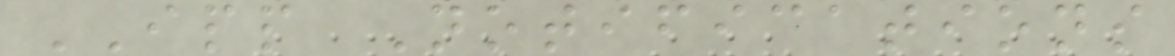IPP Notifications
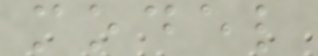model
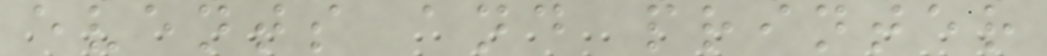events and printer
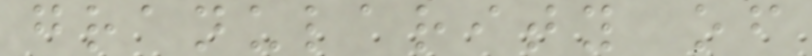granularity of
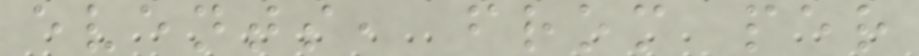events, from per
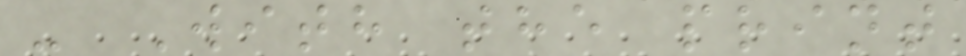- With the print
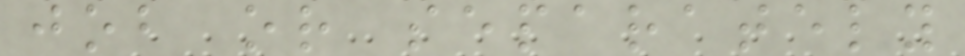job or separately
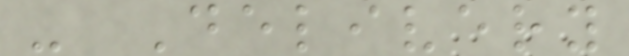- Delivery
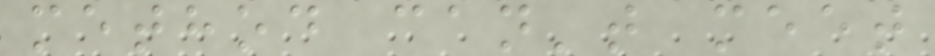method can't meet
